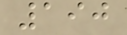190
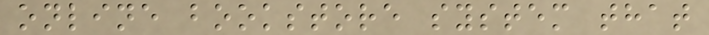online bookstore system that
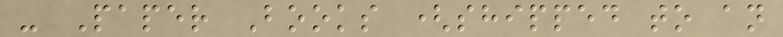- Paper Books (shipped to an
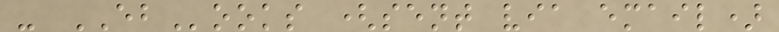- EBooks (sent via email)
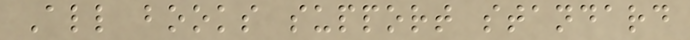All books support standard
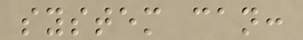system can:
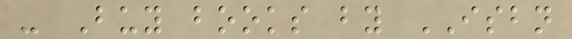- Buy books by ISBN
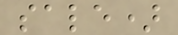sale)
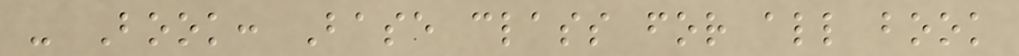- Book: Base class for all book
